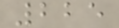225
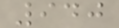940
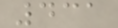431
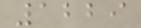1229
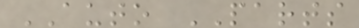AUTO PARTS
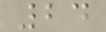24
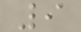9
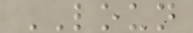LOUN
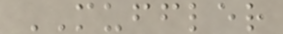MUFFLER
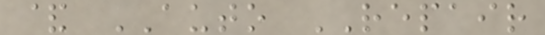& AUTO REPAIR
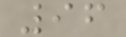96
